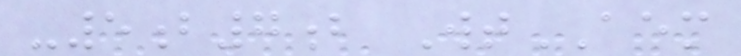-5b7b WtAEM
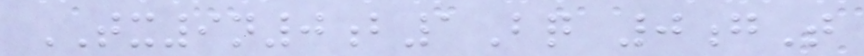TX9n0b1Bq 0gT
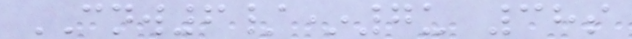CNW6/*7u 38s
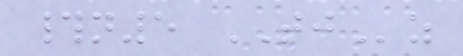#n5 TJz
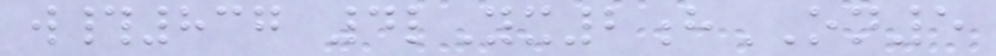w#837 4lYx2hON5
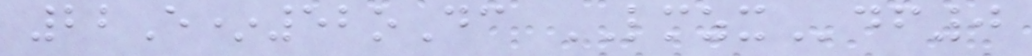22E*52oDc LMZXdf0
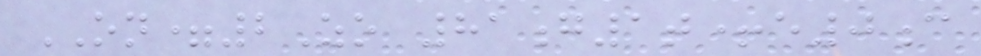ON=2Zo 81g1t+e0c
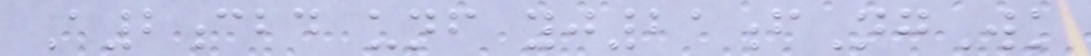A2cbd unf yj21fNgWk
